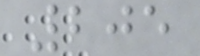205
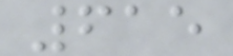615
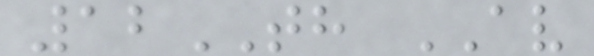12TH AV
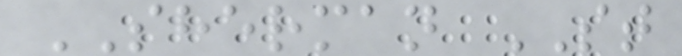SHERMAN ST
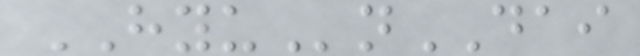HYUnDAI
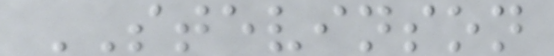STEVINSON
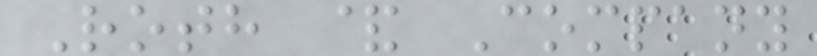Roth & Company
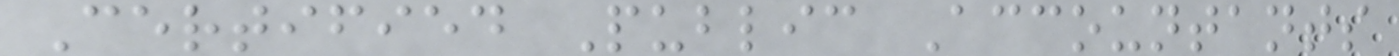Certified Public Accountants
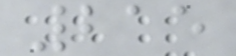215
